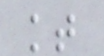kt
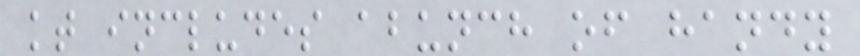kt includes abunch of handy
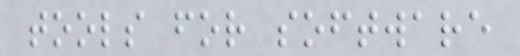tools for software
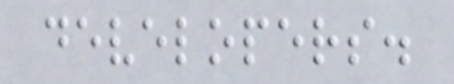developers.
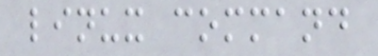linux command
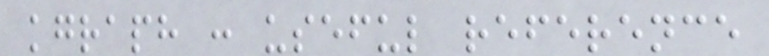kgraph : useful reference
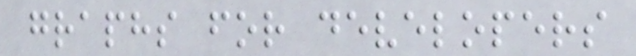graphs for developers
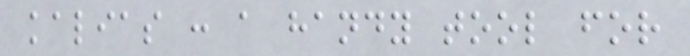kalias : a handy tool for
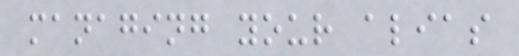managing your alias
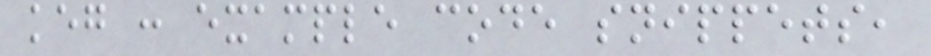keg : example code snippets,
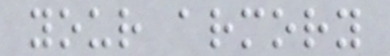your armory
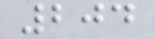204
